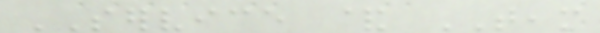SERVICE & TEAM
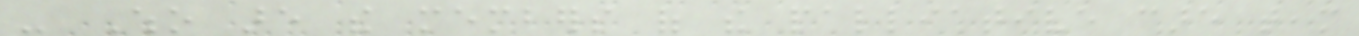- Who are the members of the palliative care team
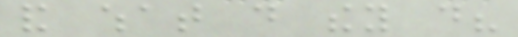and what do they do?
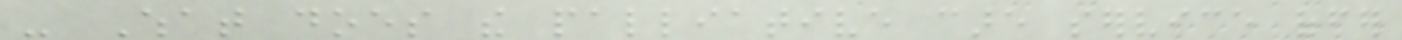- What does the palliative care service offer
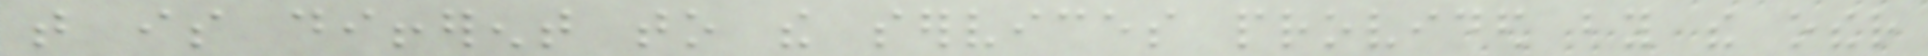that is different to the services provided by the other
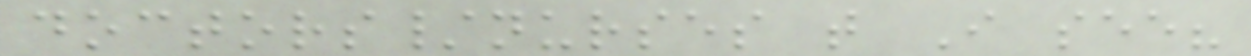doctors/nurses that I see?
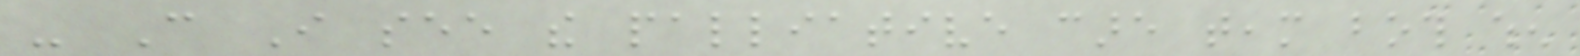- Can I see the palliative care team both when
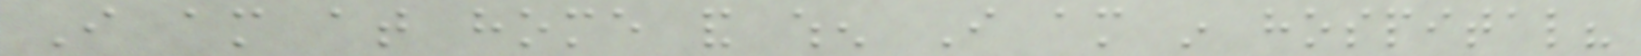I am at home and when I am in hospital?
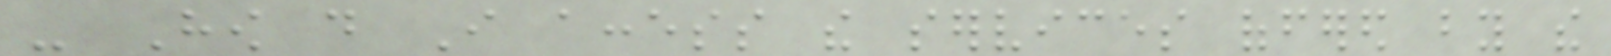- How do I access the services offered by the
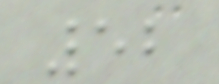52
